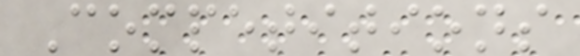Competitions
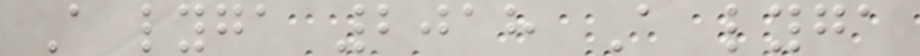A lyga 2018 A lyga
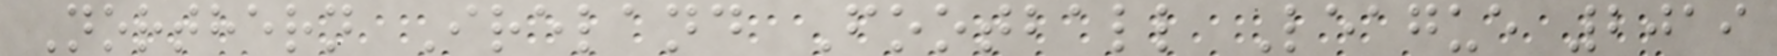Northern Ireland Football League 2019
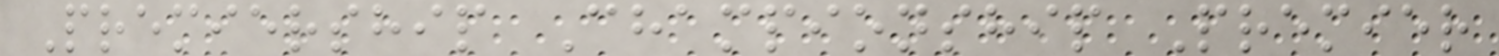Premiership Championship Premier
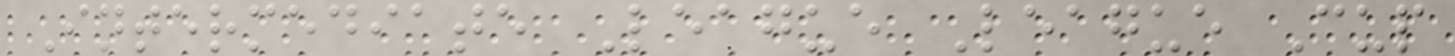Intermediate League League Cup
